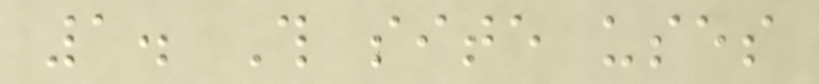1. This site uses
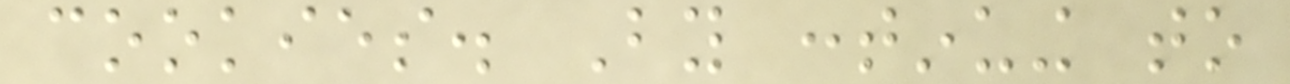cookies. By continuing to
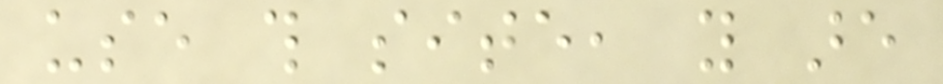use this site, you are
